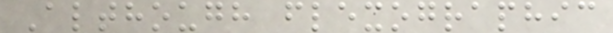Although flexographic
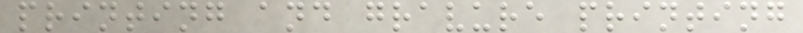printing and gravure printing
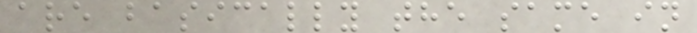are basically the same in
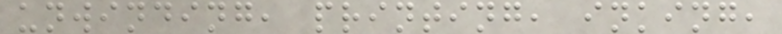unwinding, printing, inking,
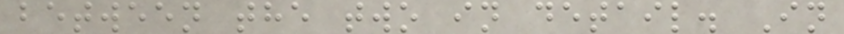between the two in detail. In
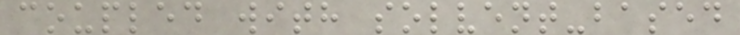coupled with solvent-based
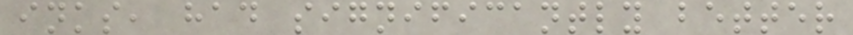inks, had significantly better
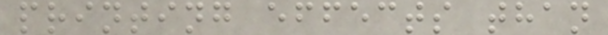printing effects than
